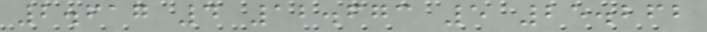2.617 4 12.673 5 25.262
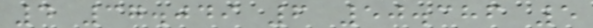4 37.049 6 50.386 5
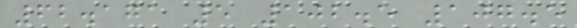62.171 5 102.5 107.5
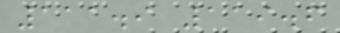111.9 119.6
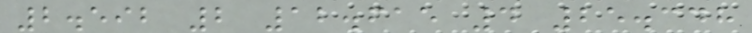2.592 2 12.615 4 25.348
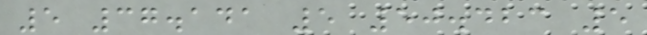5 37.141 5 50.423 5
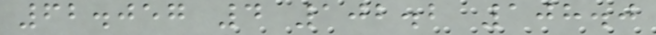62.057 4 102.2 108.0
